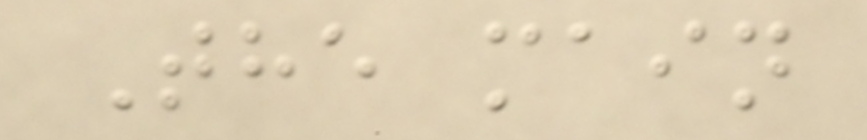The main
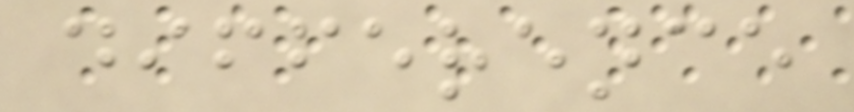difference
